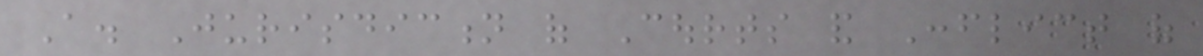A. Jurisdiction of Courts and Conflict of
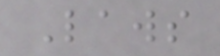Laws
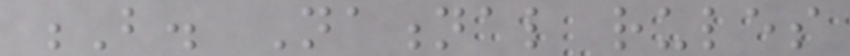B. National rules
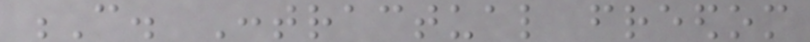C. Contractual freedom
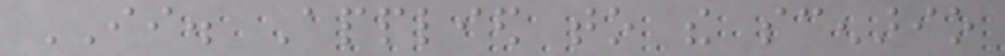II. Applied to the scenario
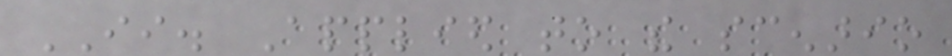II. Applied to the scenario
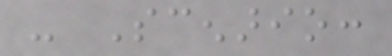- Scenario:
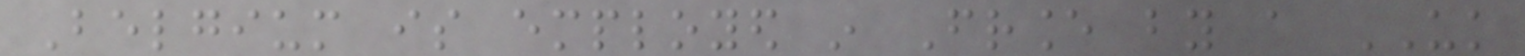Belgium is employed in France by a UK
